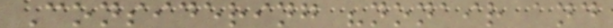Considering "nonair and
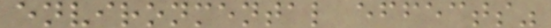environmental effects"
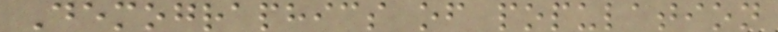Demographics of population
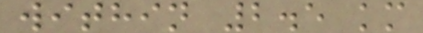within 2.5 km
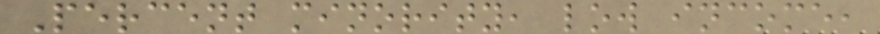Percent minority, low income,
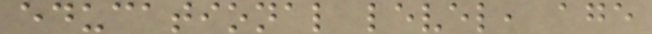educational level, age
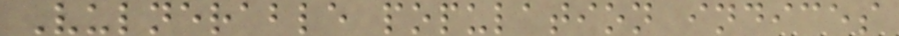Vulnerable population indices
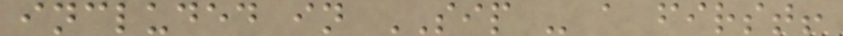included in SIP - a first!
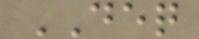DEQ
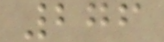276
